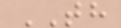TH
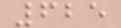625
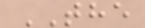THE
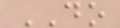DO
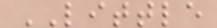LITTLE
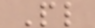Pl
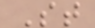St
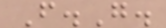F.G.
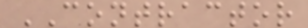CONTRACTOR
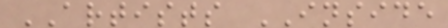ARTISTS INSIDE
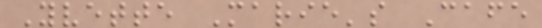Yvette Marie's Cafe
